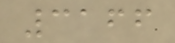3166
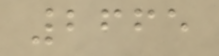2665
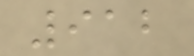912
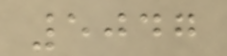5047
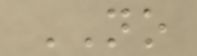NO
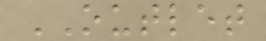OUTLET
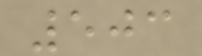503
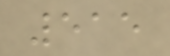515
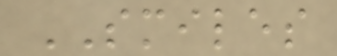SMILES
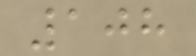108
